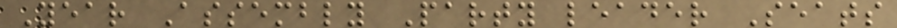Year Assembly Party leader Seats
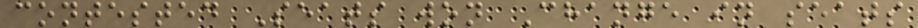contested Seats won Change in seats
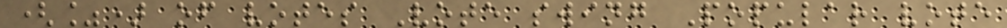(%) of votes Vote swing Popular vote
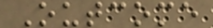Outcome
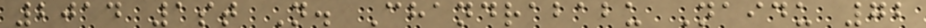2014 1st N. Chandrababu Naidu 72
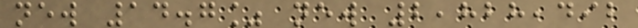new 14.7% new 2,828,492
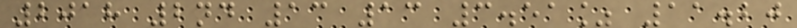2018 2nd 13 13 3.51% 11.20
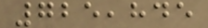725,845
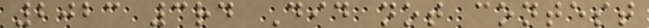2023 3rd Did not contest
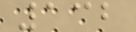132
